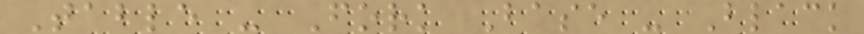Table - Fork Base - Black
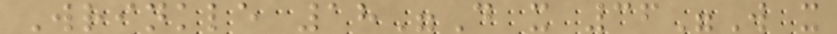Wrinkle 18"D x 36"W x
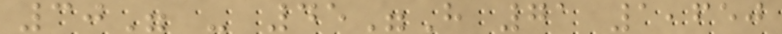30" - 45"H 71 1,650
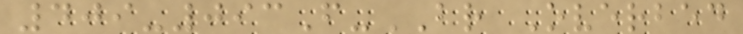409-093F-BR Overbed
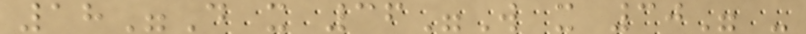18"D x 36"W x 30" -
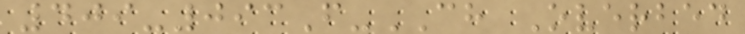409-093F-CH Overbed
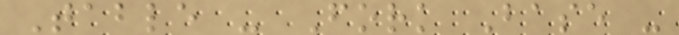Table - Fork Base -
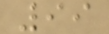99
